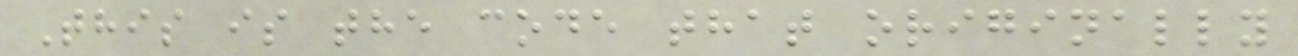This is the code that originally
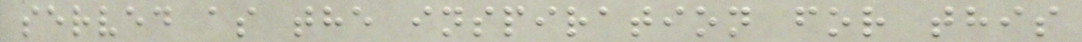served as the inspiration for this
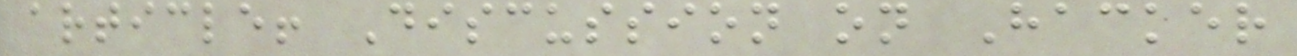article! Discussion on Hacker
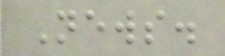News.
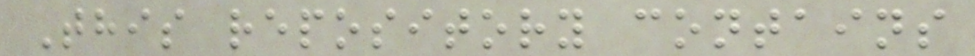This repository contains
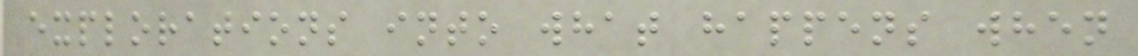explorations into what happens when
